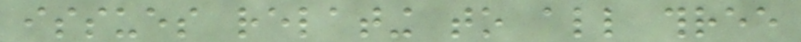issues relating to all three
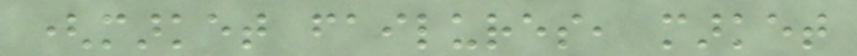(market failures, market
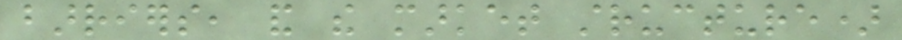barriers, and the market structure)
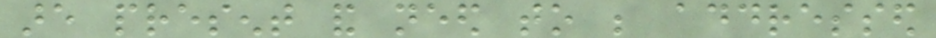are present and need to be addressed
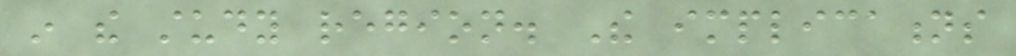in the study region. The implications
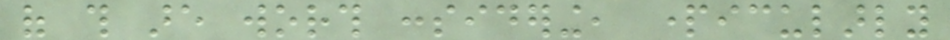of this are worth considering, particularly
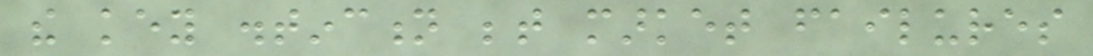the key distinction between market failures
